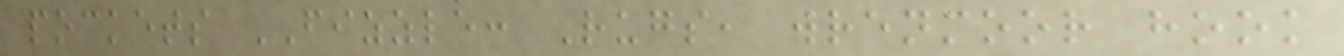pockets FIZZLE: Rugs, wrenmoor hook
